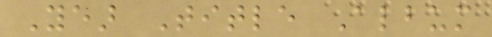Year Title Album
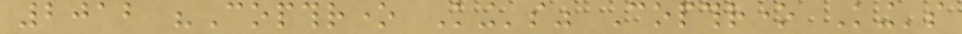2012 "Copthrone King's" Copthrone King's
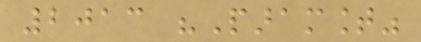2013 "Paramount"
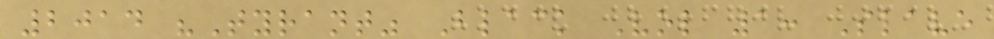2014 "Tyrant" Black Vol 1: Slave
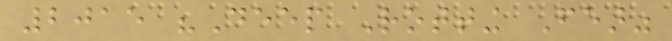2015 "Deep Rotting Fear"
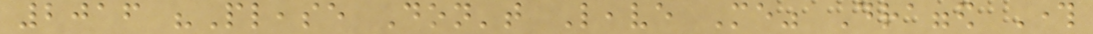2016 "Please Don't Leave Me" Dragged Through
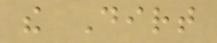the Dirt
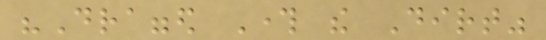"Dragged Through the Dirt"
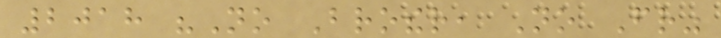2018 "No Brother, No Friend"
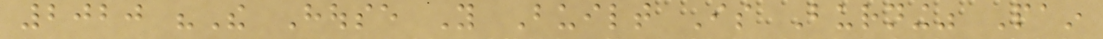2020 "The House You Built Is Burning" Pain
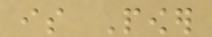is Power
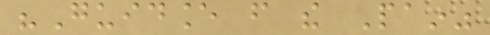"Guidance from the Pain"
